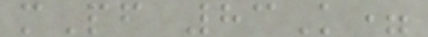mPf 83K=
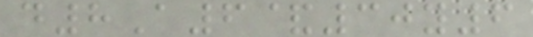d8A6&30y6
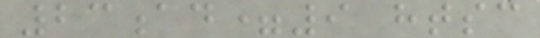23ad=9 htsc
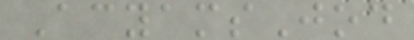AcyamsJod
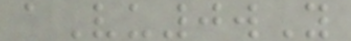aVu0wY
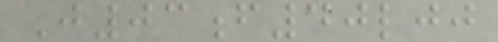J03f40ljj
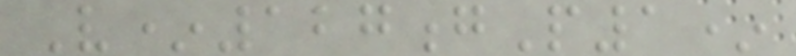V*127gP1*
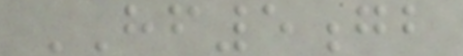HF5gb
